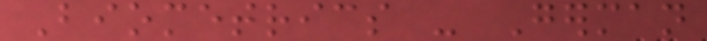Biometrics - German
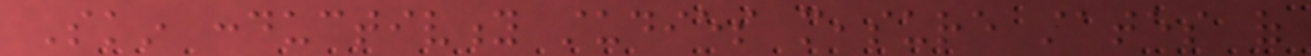Skin conductivity studies measure states of
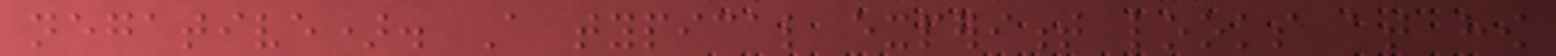negative). A typical experiment looks at how
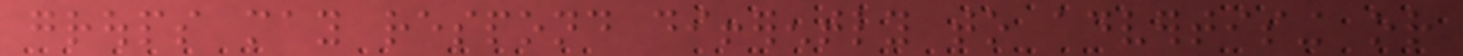groups may respond differently to advertising or
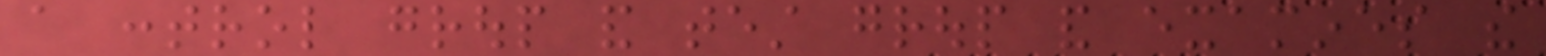a control group and test group and examines the
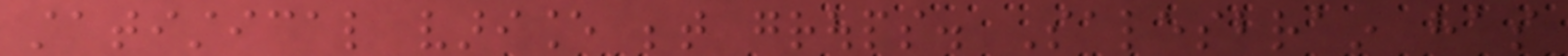statistical variance between groups. Salesbrain has
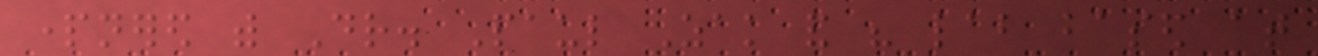partnered with Dr. Paul Zak and his lab based at
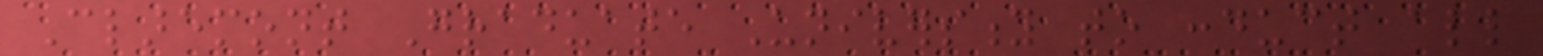Claremont Graduate University to conduct all
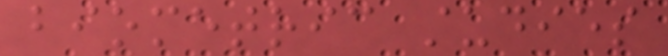biometric studies
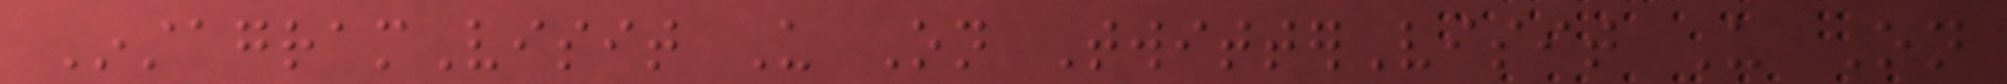InstagramVisit Us On TwitterVisit Us On
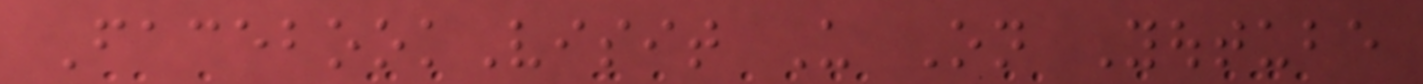FacebookVisit Us On Youtube
